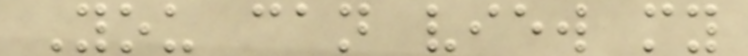You can view my
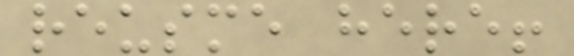reusme here!
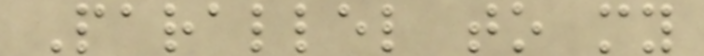Parallel to my
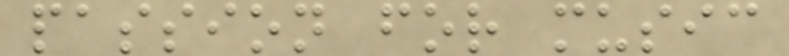passion for music
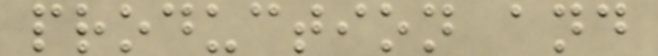production and
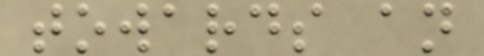towards an
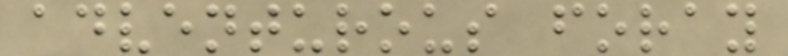adventurous foray
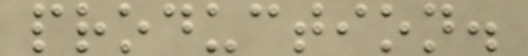production.
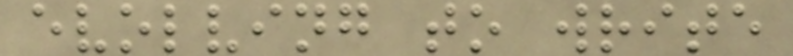evolving to write
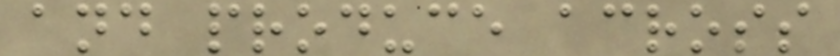and produce across
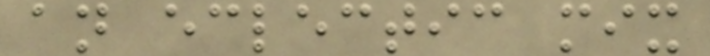an eclectic mix
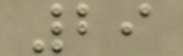29
